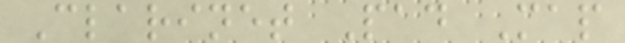Clarinet Pad Map
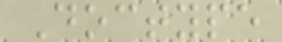Doctype
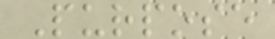Purpose
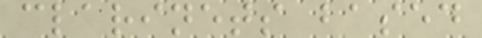clarinets based
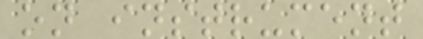on instrument
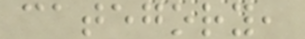category,
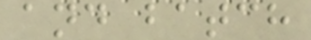and batch
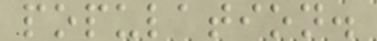population.
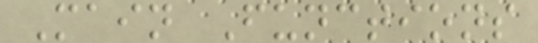Main Functions
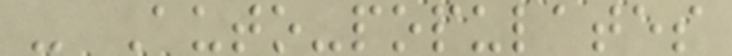- Auto-populates
